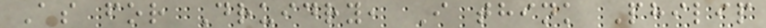As for Druidry, I think Philip
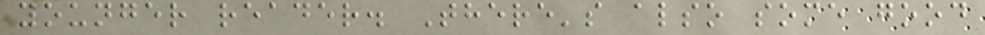younger reader. There's also some good
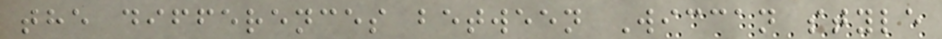the differences between Wiccan style
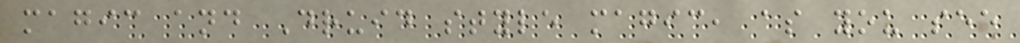magic and Druid style magic, as you see
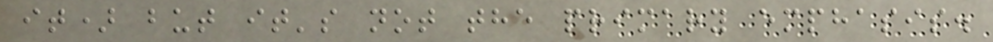it) but it's not the primary emphasis.
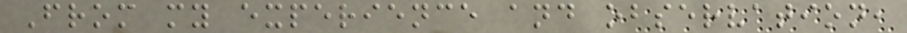From my experience and observation,
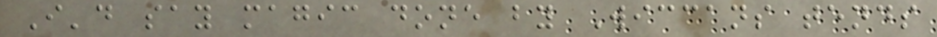I'd say magic done by Wiccans tends
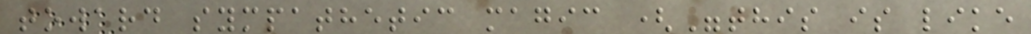toward sympathetic magic ("this is like
